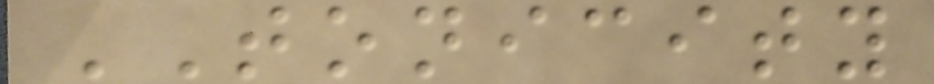TONICITY
